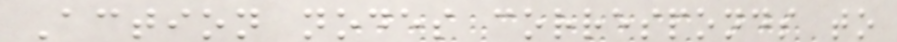Action nodes corresponds to
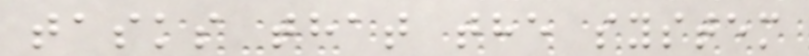tasks that the system
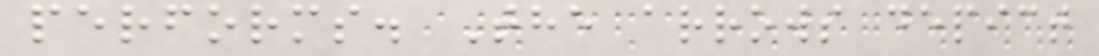performs. The arrows depict
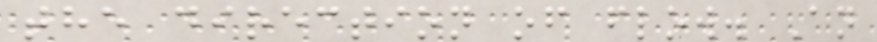the direction of flow. An
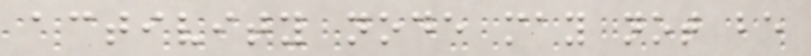activity node may not be
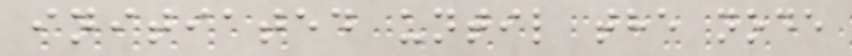initiated until the node
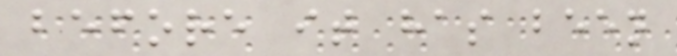before it has been
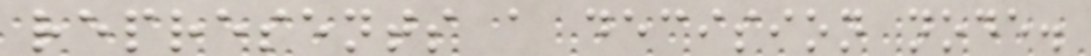represents a decision node.
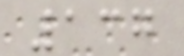137
